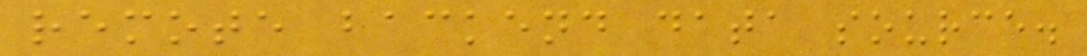remote backend data source.
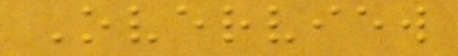Overview
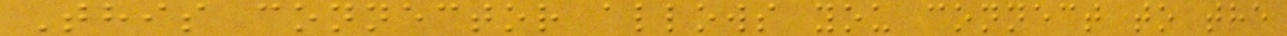This connector allows you connect to the
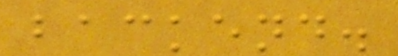backend.
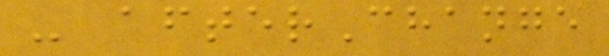- afterChange
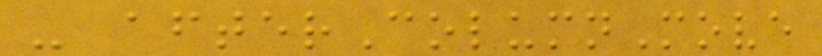- afterColumnMove
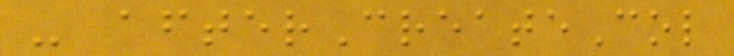- afterCreateCol
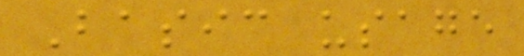Basic usage
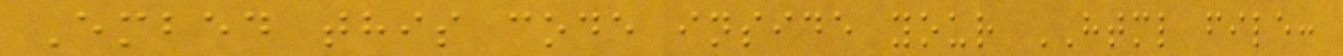Embed this code inside your HTML file:
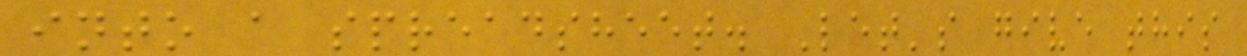into a spreadsheet. Let's give this
